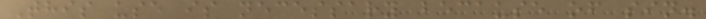This use is necessary because of sin.
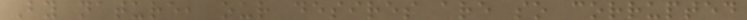By nature, our desires are so corrupted
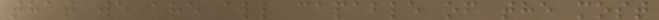that we are all capable of the most
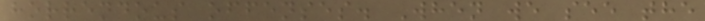horrendous offenses. When we see the
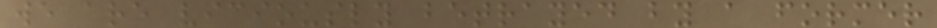we are viciously betrayed by a former
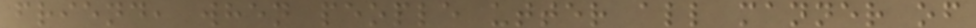friend, when people utter all manner of
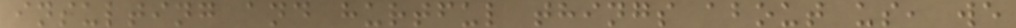insulting and hurtful things about us, we
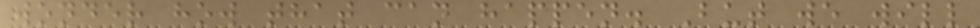wonder how that can happen. But we will
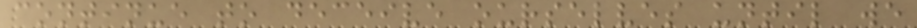continue to deceive ourselves until we
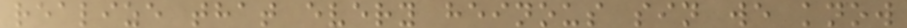realize that every heinous sin we know
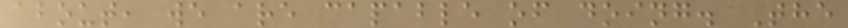about, we are capable of doing. The
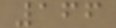166
